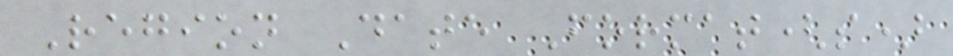Region Date Format(s)
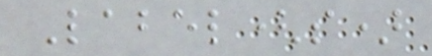Label(s)
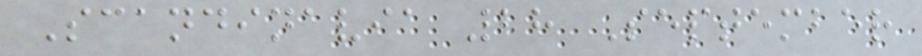Scandinavia 28 September
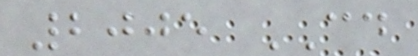2005 CD
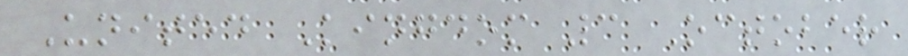United Kingdom 3 October
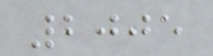2005
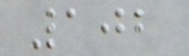102
